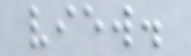view.
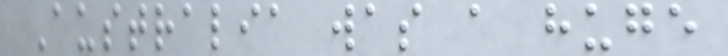Australia was a huge
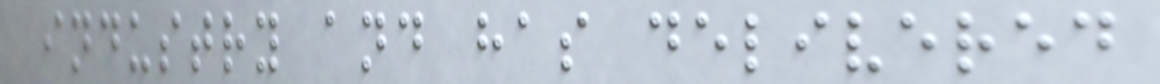industry and has delivered
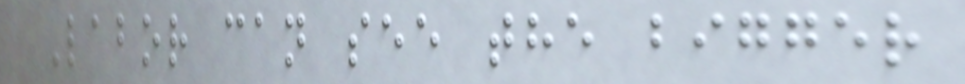Labor can see the bigger
